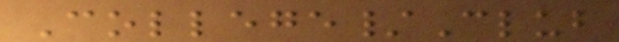College/Club
